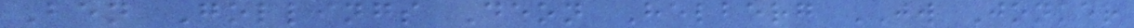Ben Gollings Deon Helberg JW Jonker
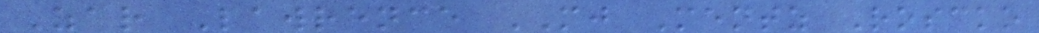Zar Lawrence MJ Mentz Roscko
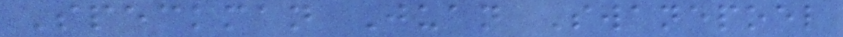Speckman Juan Swanepoel
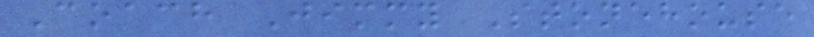Coach Jimmy Stonehouse
